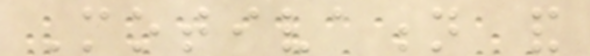Motivation and
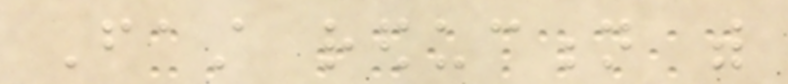Fast reduction with
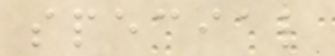special
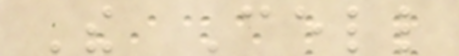The Cell
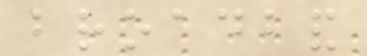broadband
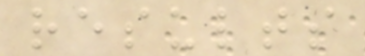results
